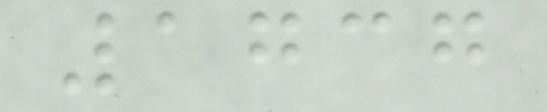1737
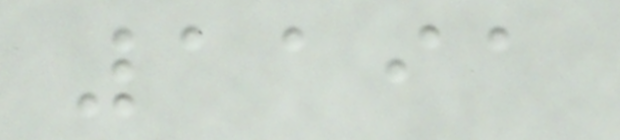1191
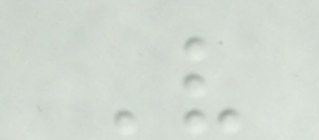V
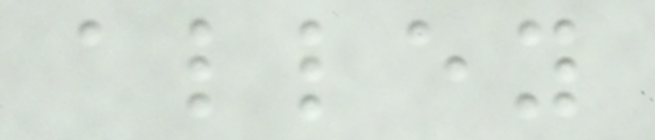alley
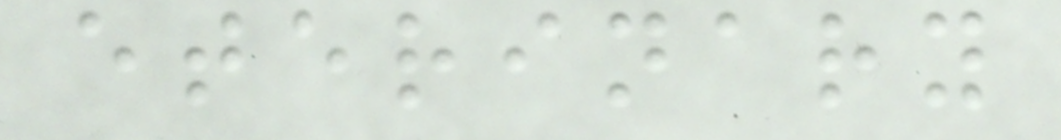eterinary
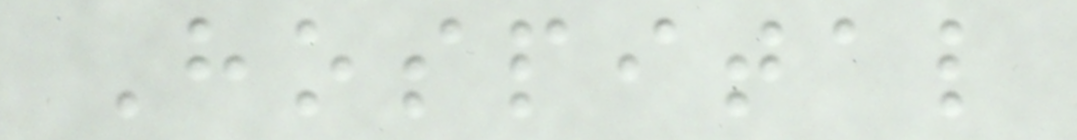Hospital
